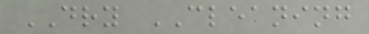DRY CLEANING
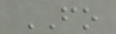FO
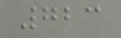723
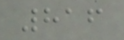816
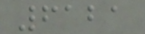6121
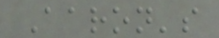Aaron's
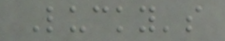Lucky's
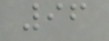96
